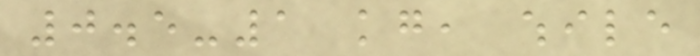0.5-1 kg, while
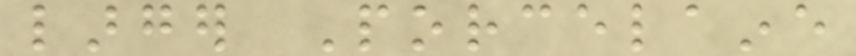larger Porcelaine
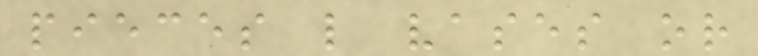pieces like vases or
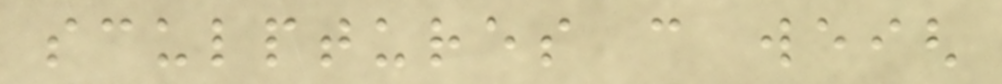sculptures can weigh
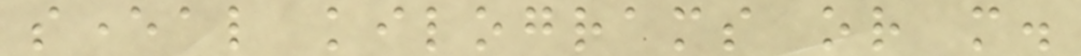several kilograms or more.
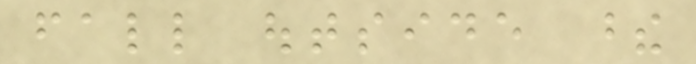fall outside these
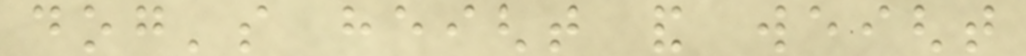dog's height and weight
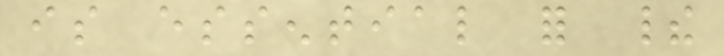is essential for their
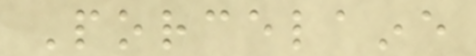Porcelaine
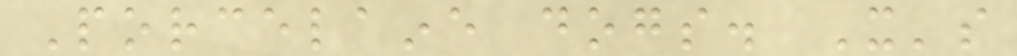Porcelaine dogs. It's
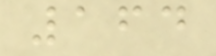164
